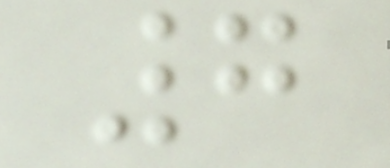7
